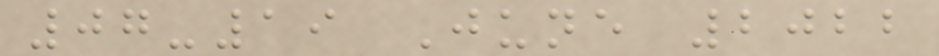07-19 June 2022
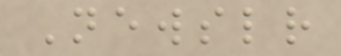Newsletter
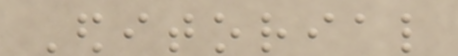Editorial
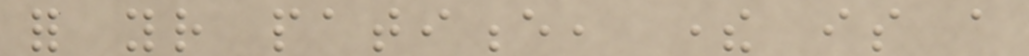for your patience, there is a
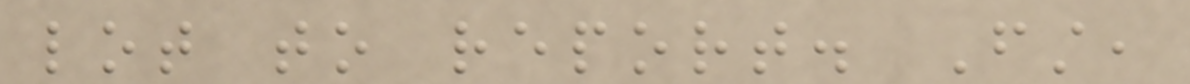lot to report. First,
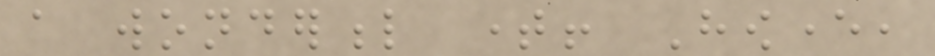a wonderful time! However,
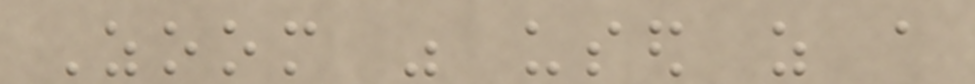Zoom was used as a
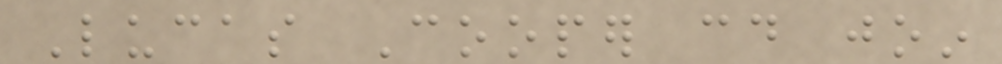Lucas Cooper could join
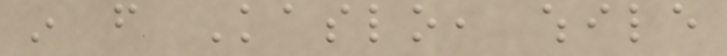in from Kaslo, while
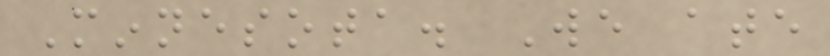Minnesota. We ate
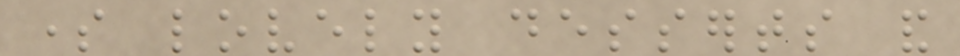some lovely desserts and
